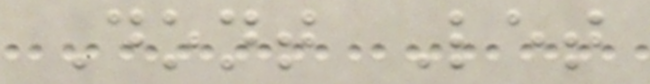Dont Let
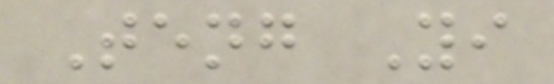Teng Yi
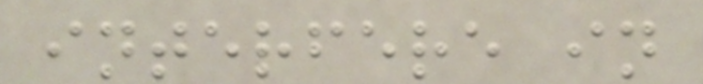interfere in
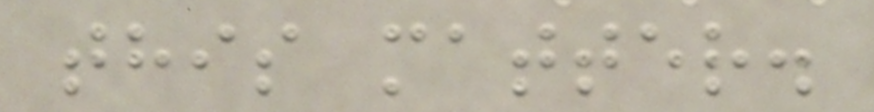this matter.
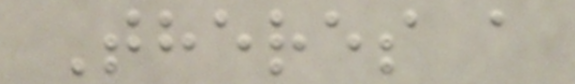Theres a
